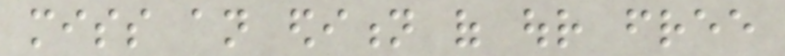miss an edition of our free
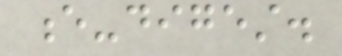e-digest.
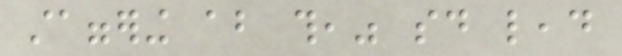staggering about this," said lead
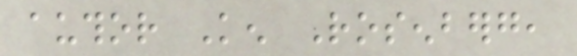author Ken Rosenberg,
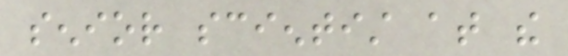senior scientist at the
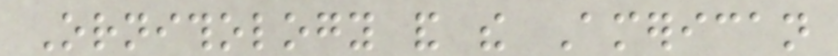Ornithology and the American
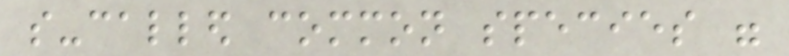so-called common species were
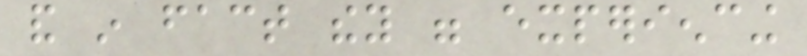and in fact they were experiencing
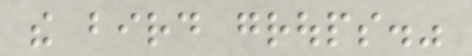the bird groups."
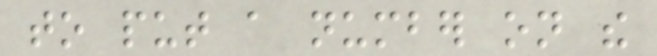to put a number on the
